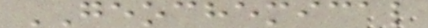GEOCHEMICAL
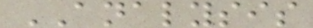ANALYSIS
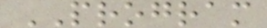PROGRAM
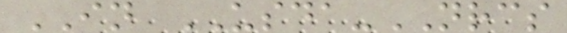IN USDA-NRCS
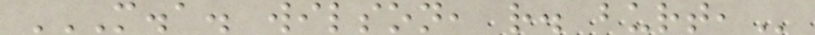M.A. WILSON, R. BURT,
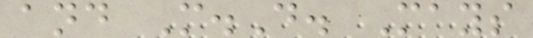and M.D. Mays
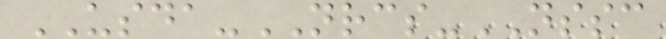USDA-NRCS-NSSC
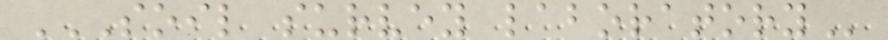SOIL SURVEY LABORATORY
